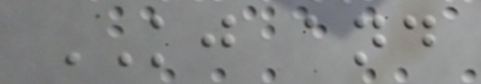KJ and
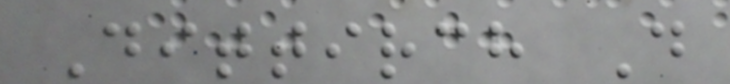Dittirch D
